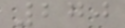270
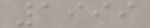1999
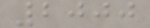2000
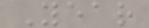Year
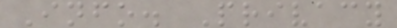Info. Privacy
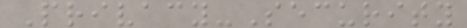Privacy-Security
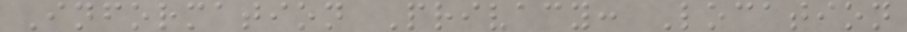Information Privacy: Location
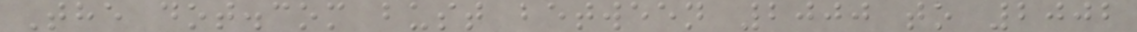The dot.com bust between 2000 to 2002
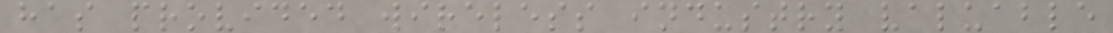has provided wireless industry valuable
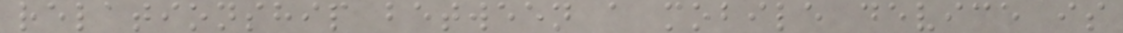relationship between a mobile device is
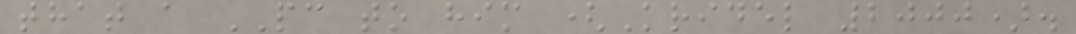that a PC to him (Kridel 2000).
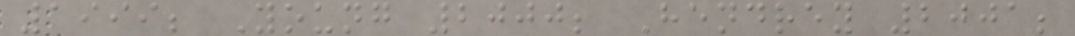1999; Young 2000; Hendrey 2001;
